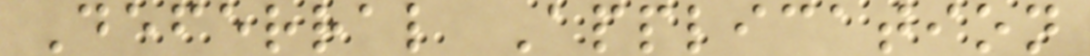Deferral Application
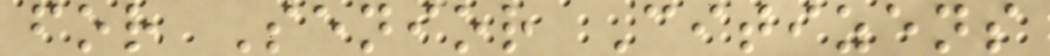for Senior Citizens
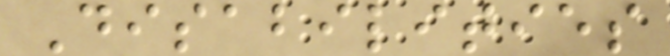Disabilities
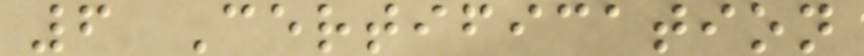6 Certification
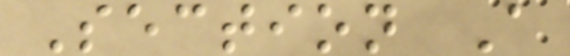Section A
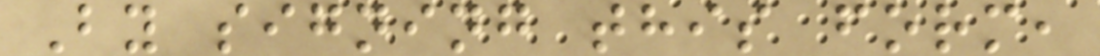By signing this form,
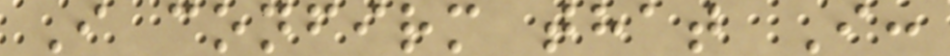I confirm that I:
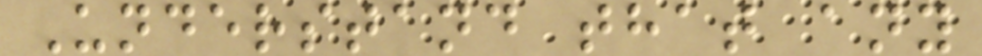Understand that any
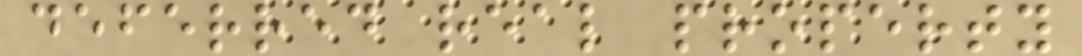deferred real property
